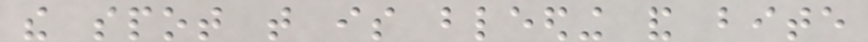the spot that is bleeding and bite
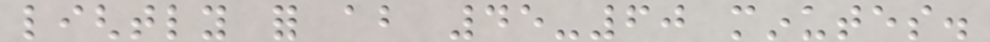lightly for about 45-60 minutes.
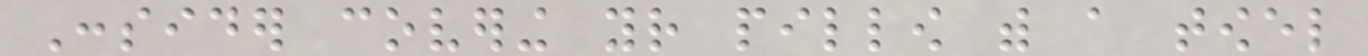Consider covering your pillow with a towel
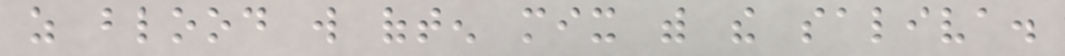as blood will often mix with the saliva.
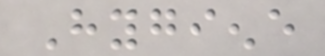Hygiene
